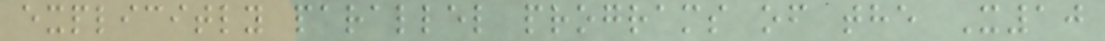explicitly parallel programs of the X10
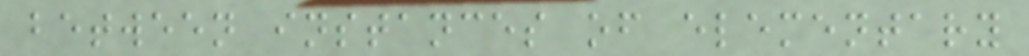between instances of elementary
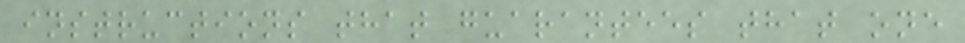instructions that guarantees that one
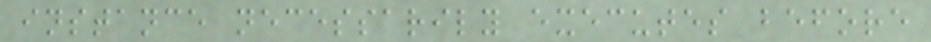instance necessarily executes before
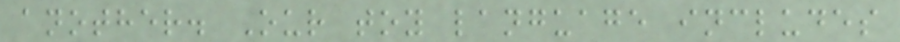another. Our toy language includes
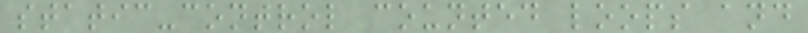static-control counted loops and
